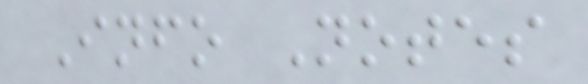Info Notes
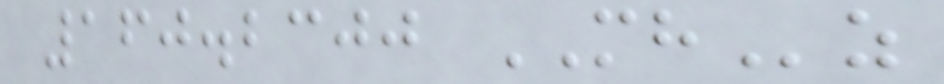160.2300 MHz
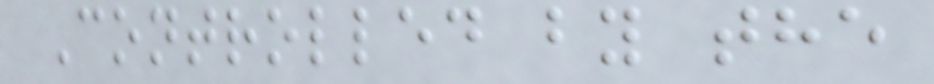Controlled by the
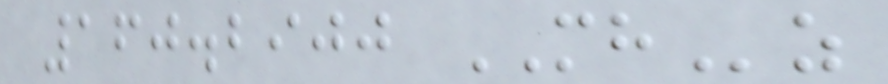160.2900 MHz
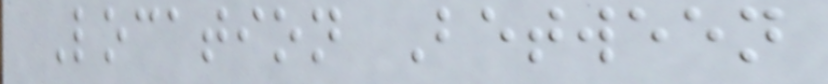Location Between
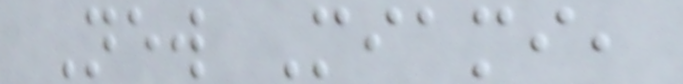New Miami,
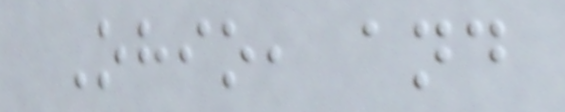Ohio, and
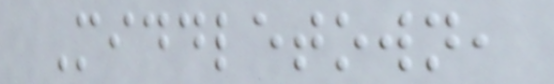Middletown,
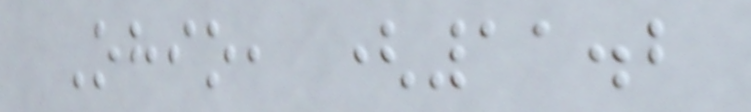Ohio, (11.2
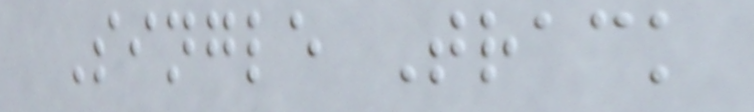Single Track
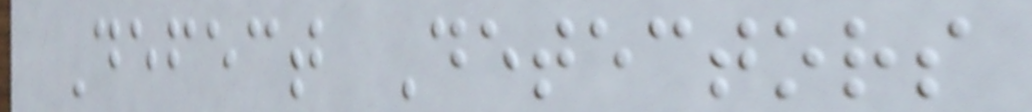Defect Detectors
